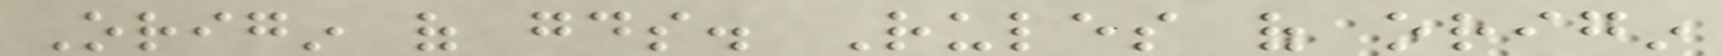Origin of goods. Rules of origin
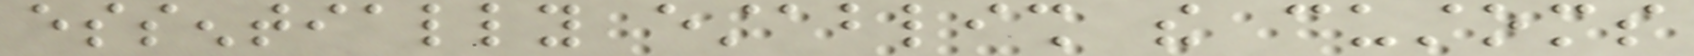essentially establish the customs
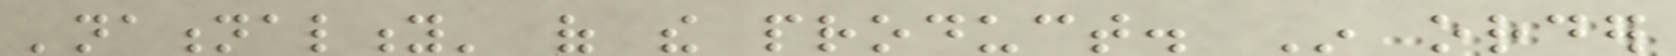'nationality' of the product. In order
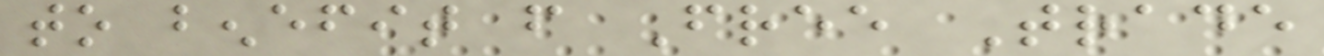to benefit from Free Trade
